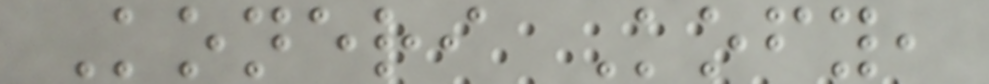Koneri Kofy,
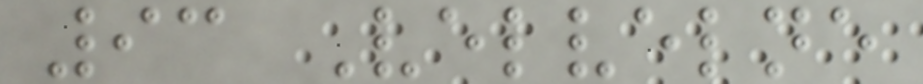93 Velvelne
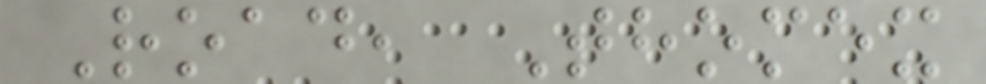Road, Thomex
